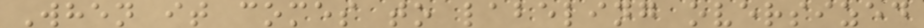When it comes to labeling oversized
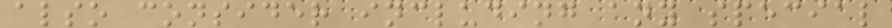also consider including any special
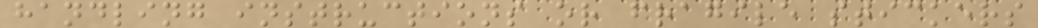handling instructions or fragile stickers
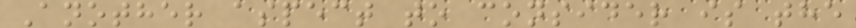Another aspect to consider is the
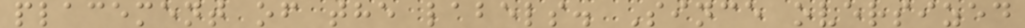placement of the labels. Since oversized
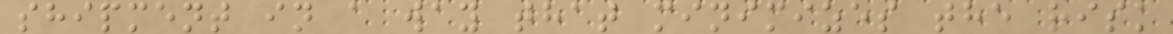shipment in a way that minimizes the risk
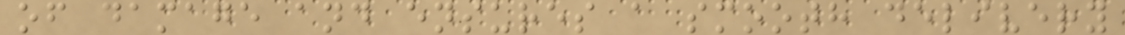of damage and ensures a smooth delivery
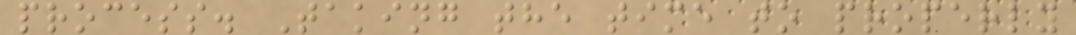process. Taking the time to properly
